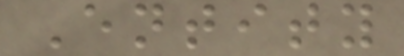Entity
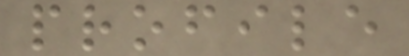profile
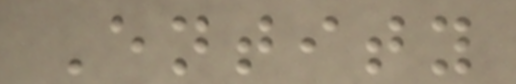Entity
